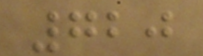720
